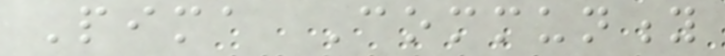Pima Community
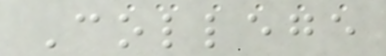College
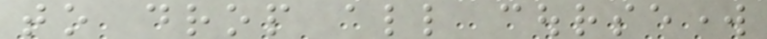to drop all coursework
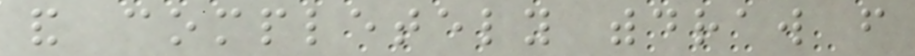and completely withdraw from
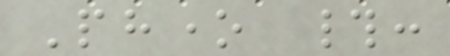Phone #:
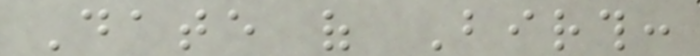Date of Birth:
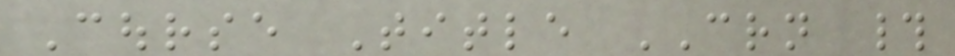Course Title CRN #
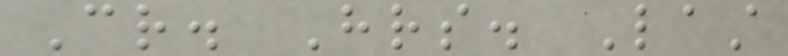Cr. Hrs. Last
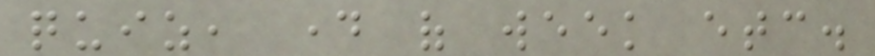quiz, day of week etc.
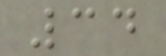34
